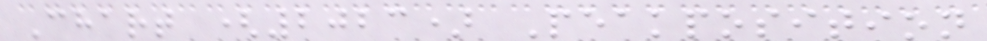Chart (2023) Peakposition
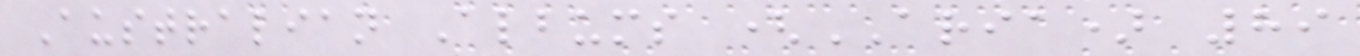Australian Albums (ARIA) 89
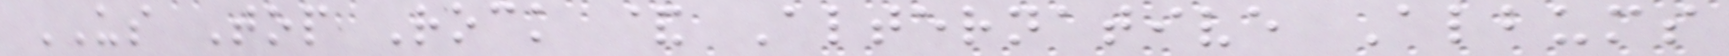US Top Rock & Alternative Albums
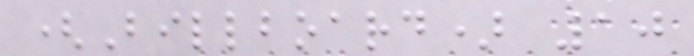(Billboard) 10
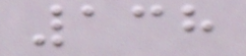138
